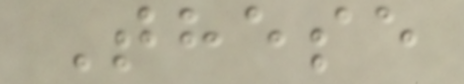These
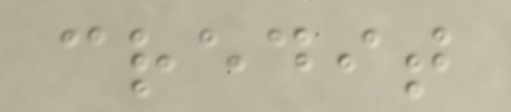credit
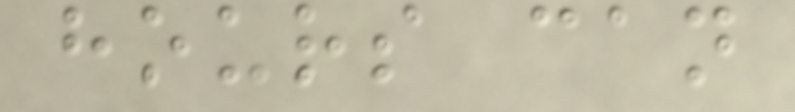hours can
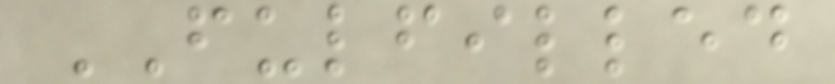FULFILLED
